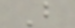B
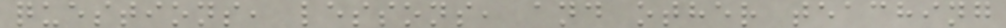questions, lessons, and other teaching
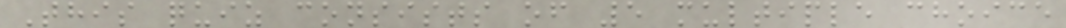This quiz consists of 5 multiple choice
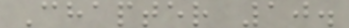Chapter 10.
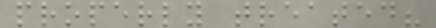properly treated?
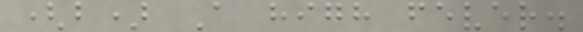(b) A high fever.
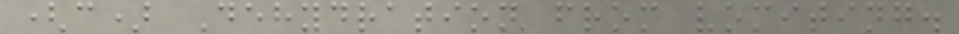(c) Dehydration from vomiting.
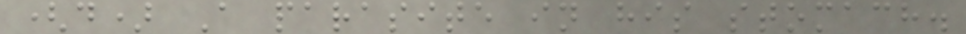(d) A parasite in his stomach.
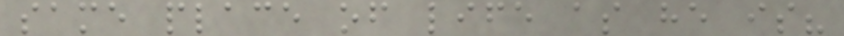same place of life as he is?
